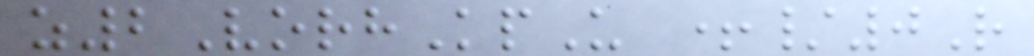z2VorhKpU +/0R
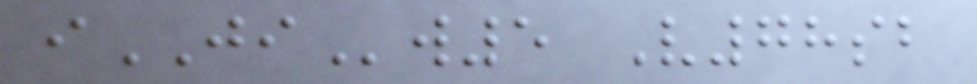iJIw5 V78sb
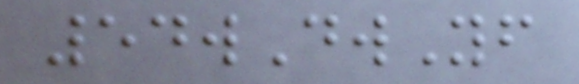54wDwYf
